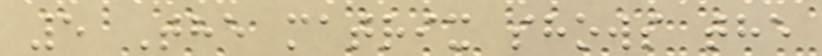5 The matrix shows the
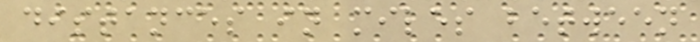distances in miles between
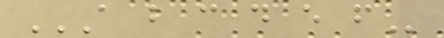A B C D E F
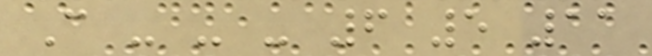C - - - 6 5 11
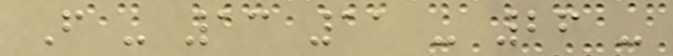F - 13 11 - 26 -
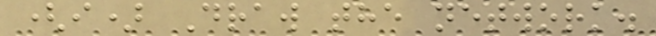(i) Draw the network.
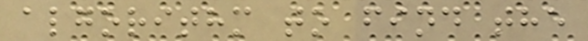algorithm to find the
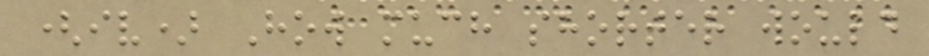(iv) How much shorter would
